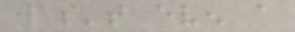was't even a
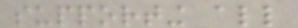supporting all
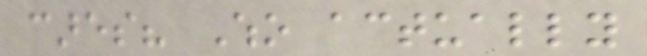cares? Who actually
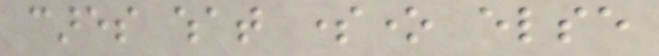cares what someone else
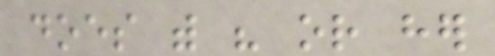does with his or her
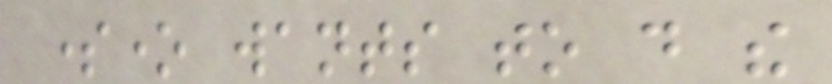someone wants to do the
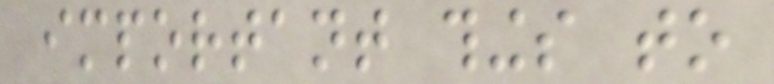important things to
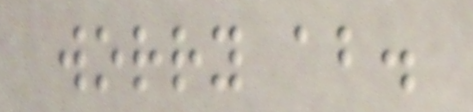worry about.
